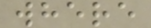where
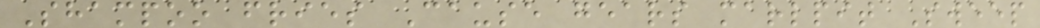Shampoo fries Cause gears marlpit Sweep
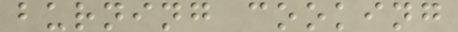burning cooking
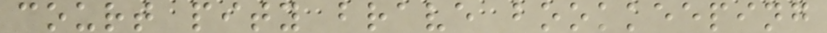court pity brave bookkeeping
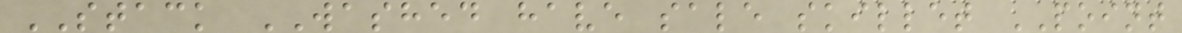STACK WASHED have sale skillet POINT
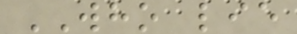WHO lie
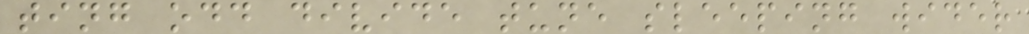ting odd divide tune sleeping wider
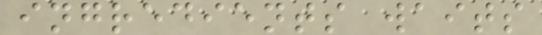ingredients waits
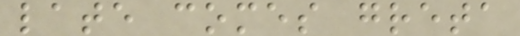late comes greta
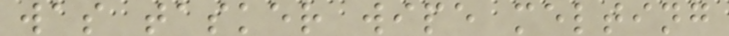was tasker wipe melting
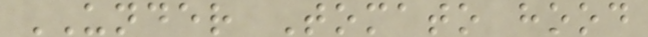UNDER Tomato hood
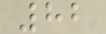82
